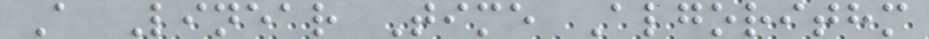A Linear Time Algorithm
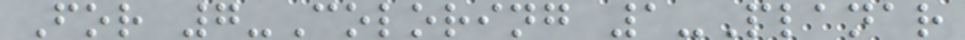For 7-Coloring 1-Planar
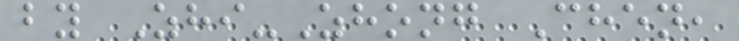by Zhi-Zhong Chen,
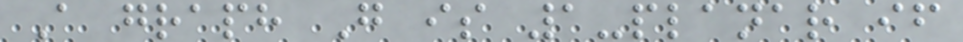A graph G is 1-planar if
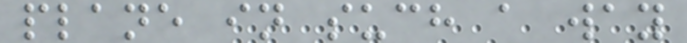plane in such a way
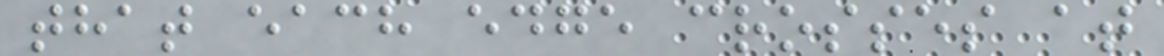that each edge crosses at
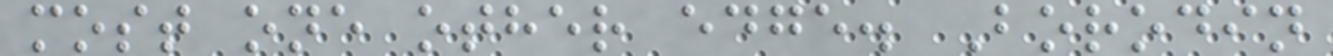most one other edge. Borodin
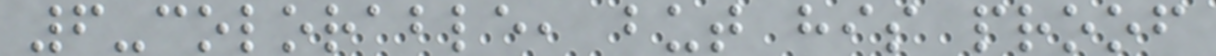6-colorable, but his proof
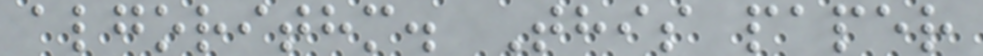algorithm. This paper
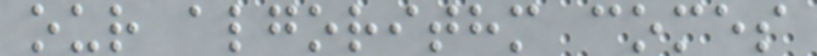our algorithm comes
